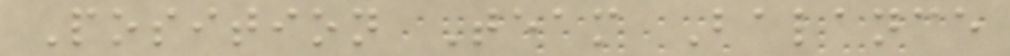Position Team Balance
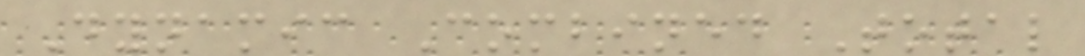Dynamic Combined Total
